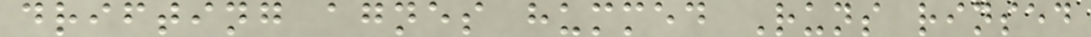drifting agnes hummed Runs rinsed
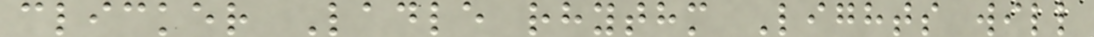clicker Ladle rhythm Lights will
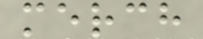merch
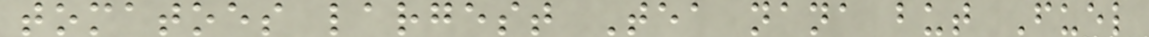tomatoes largest Tea nana but Fuel
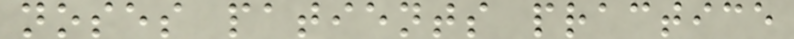noses patients practice
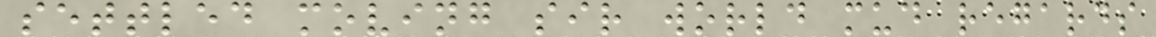settled moving sir world mud regards
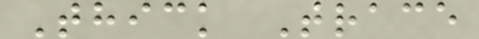Thick Trace
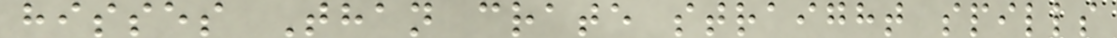hisses Than crate straight spills
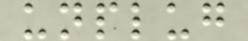unplug
